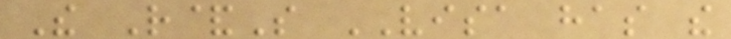The R&S VISA has the
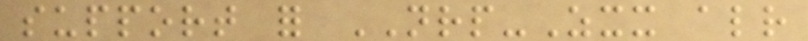support for NRP-Zxx already
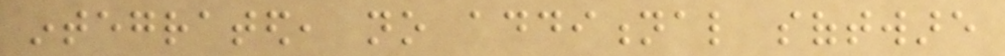integrated, no additional software
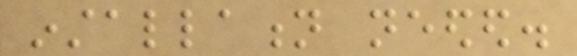installation needed.
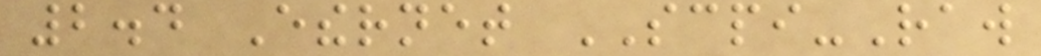2.4 Ethernet SCPI-Raw
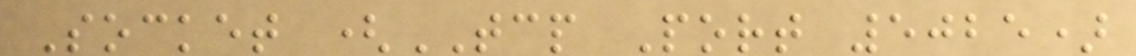Socket (TCP Port 5025)
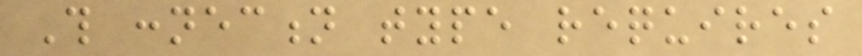This connection type requires
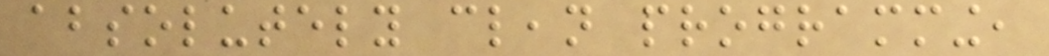absolutely clean programming,
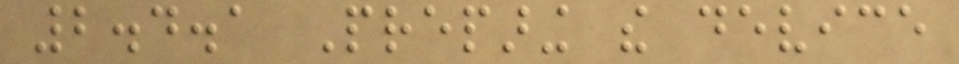2.4.1 Preparing the device
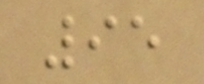95
